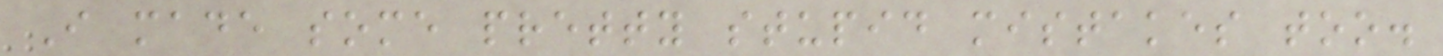I made some pretty stupid mistakes too.
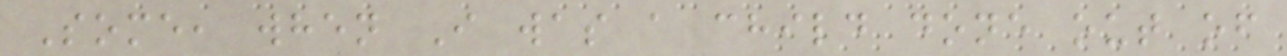Some, when I was a child done out of
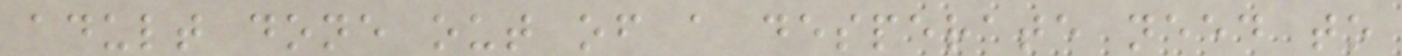adult done out of a desperate need to
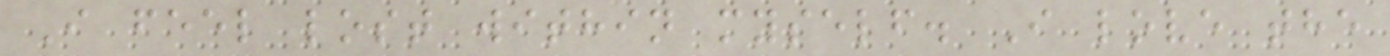I feel lost within myself. I love the
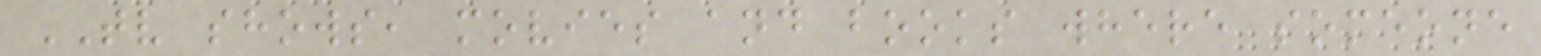TV shows, movies and books where someone
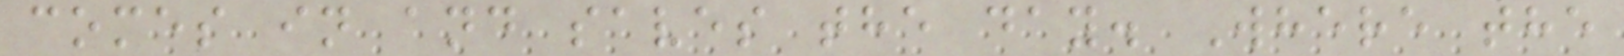comes in and saves the day. Where the
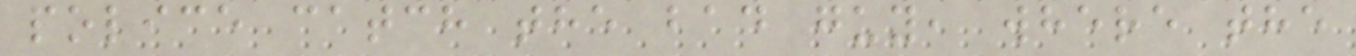police catch the bad guy, where the
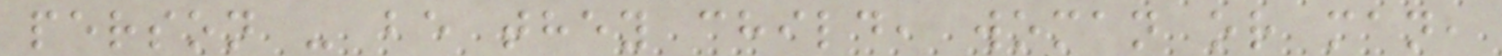person - be they child, woman or man,
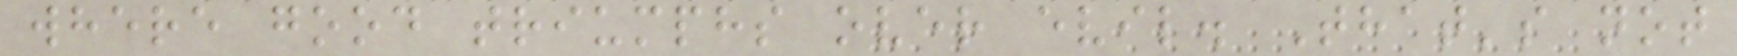where good triumphs over evil. That's not
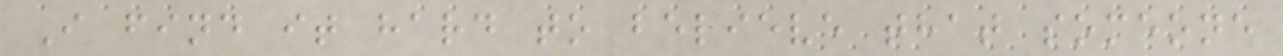I find it hard to believe that someone
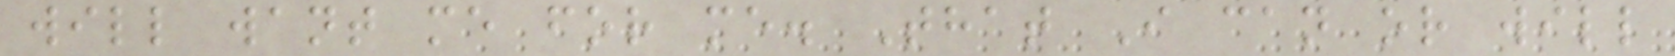will want me for me. That I can or will
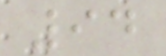94
